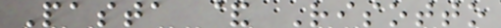Pasta & Risotto
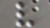v
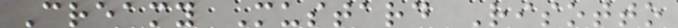Creamy Mustard Risotto
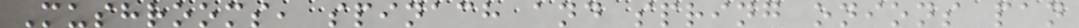Mushrooms, spinach and spring onions pan
